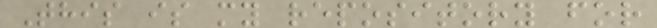This is my repository for
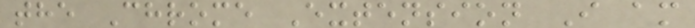the Chrome Extension I am
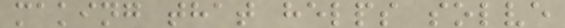making that helps solve
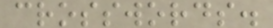crosswords.
